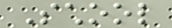School
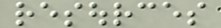resources
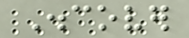Discover
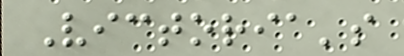Victoria's
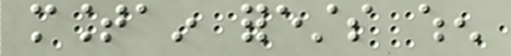mountain forests when
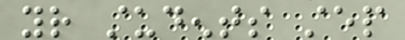your students step
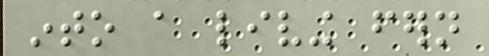into a living fern
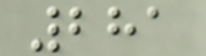281
